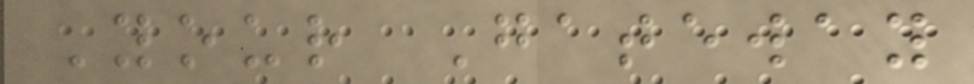Your Gateway
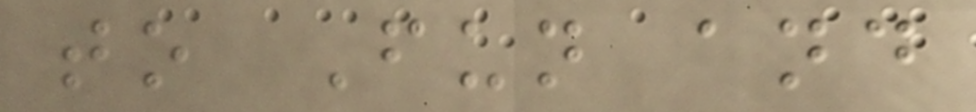to Fun and
